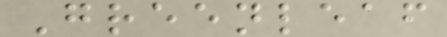Greenleaf
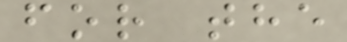for the
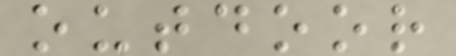outdoor
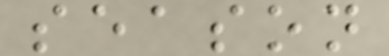season
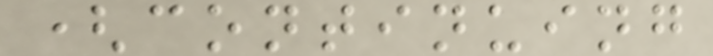(continuing
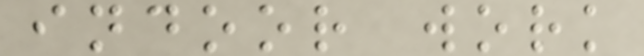indoor work
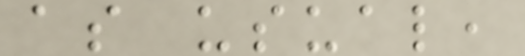as usual,
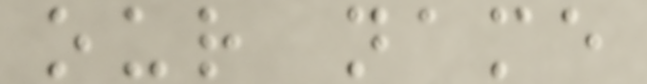our name
